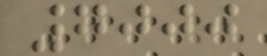7000
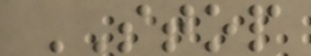STOP
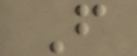F
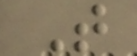T
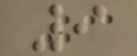9
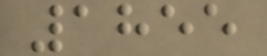1855
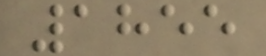1855
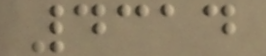4314
